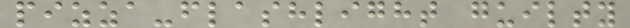pizza-flashlight guilty
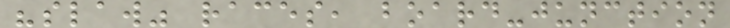"slaw" races, board-junction
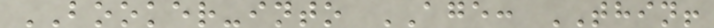BOOKER-into AGE: THIN!
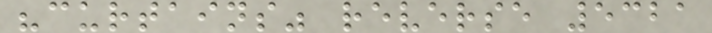"curtains" reverse 5321
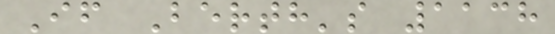If Berth's 1138
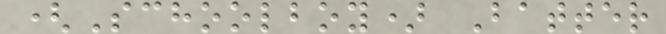(Schoolboy) Batter
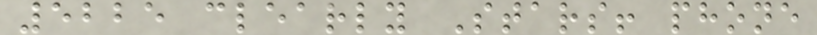5225 clearly Stars! phone
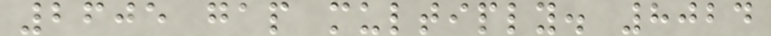2605 gap multiply. 8024
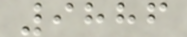9886
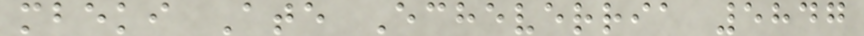mbeki Ate Echeverria 5847
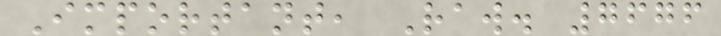Important, Raw. 7676
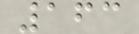163
